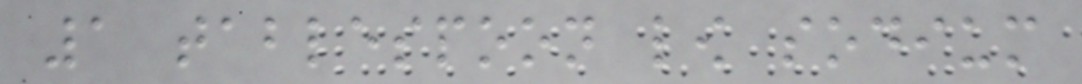1 tablespoon low sodium
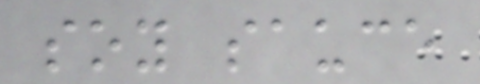soy sauce
